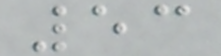53
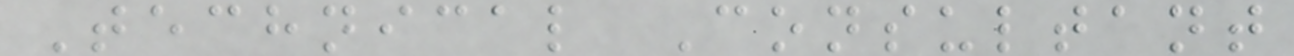Technical Consultant
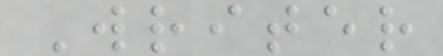Writer
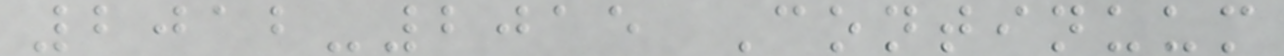2012-2015 Continuum
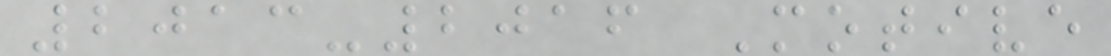2013-2016 Motive
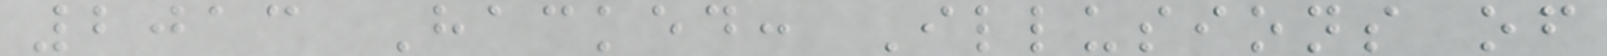2013 Hacked: Illusions of
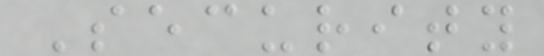Security
